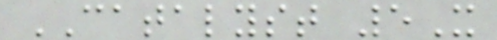CATALYST 5X
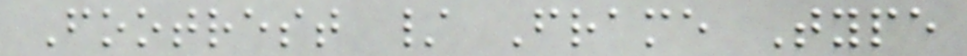Footrest / Frame Type
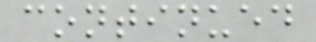continued
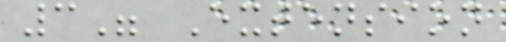3" Extension
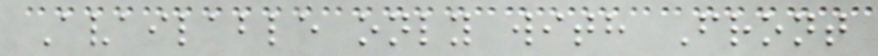Available only with Front
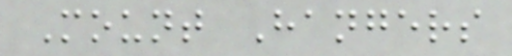Mount Hangers
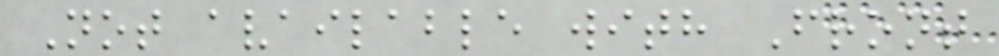Not available with Front
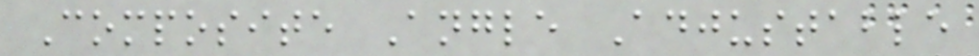Composite Angle Adjustable
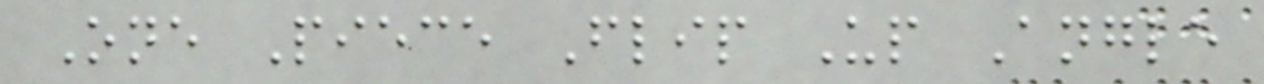One Piece Flip Up Angle
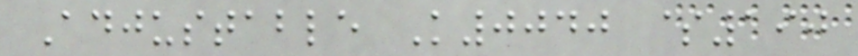Adjustable K0040 $190
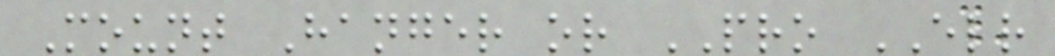Mount Hanger or PRO ELR
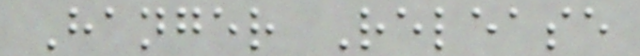Hanger Release
